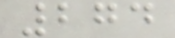274
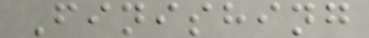Finishing
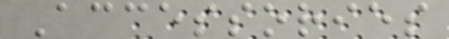Accessories
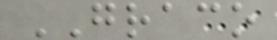GRACO
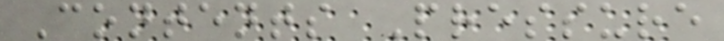Contents Pressure
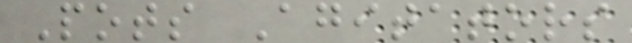Pots Agitators
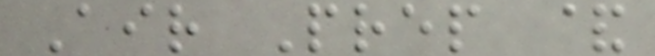Air Prep &
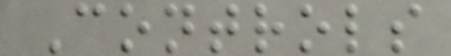Controls
